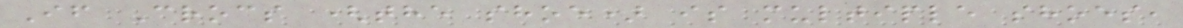If Crocs (the shoe) is multiple shoes,
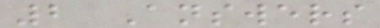2 Answers
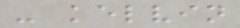- kelvin
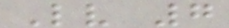Lv 7
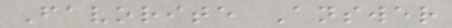Favorite Answer
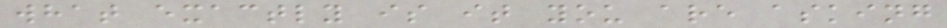what exactly is it you are asking
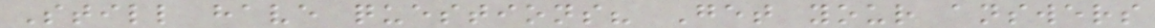Still have questions? Get your answers
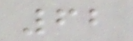62
